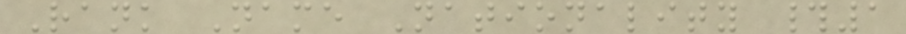Rank Name Nationality #1
